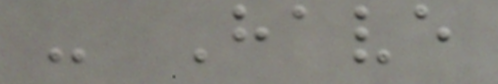- Have
